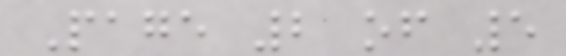Page 2 of 5
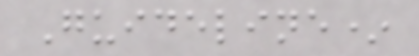Guideline*
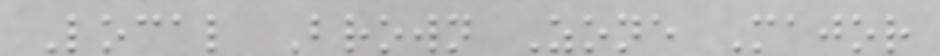Local Brown Zone Major
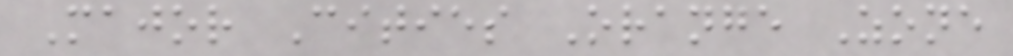Major Cities Orange Zone
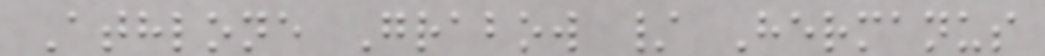Athlone Grabow / Hermanus
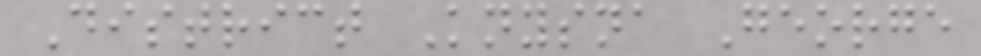District Knysna George
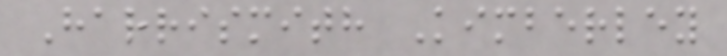Harrismith Kimberley
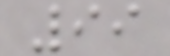99
